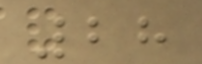28
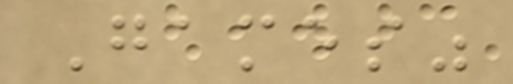Games"
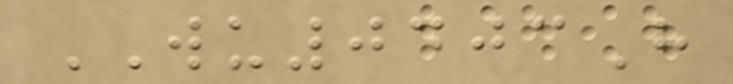WU0403H
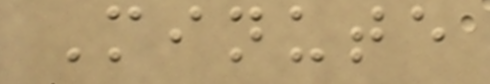Minute
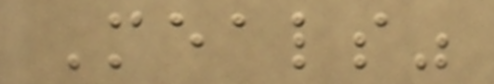Meals"
